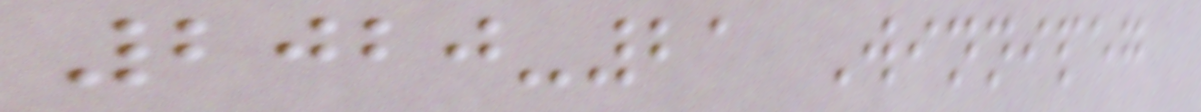2020-21 Winnipeg
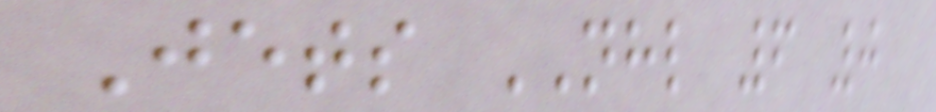Jets NHL 6 0
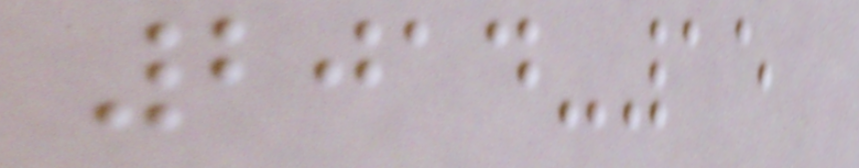2014-15
